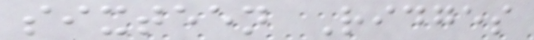sixteen Ridges
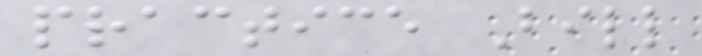practice Bill
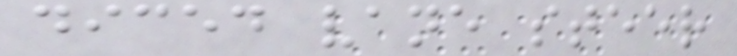diced vane steer
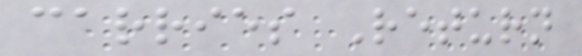carries Return
